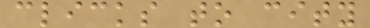clicks to city
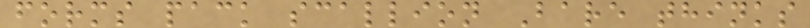forms pack scallion Bare thinks
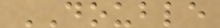DOUBLE
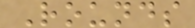Rounds
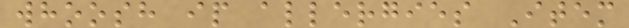whoosh ip allergies Item
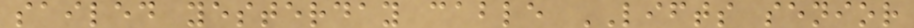sailed yesterday cable LIFTS senior
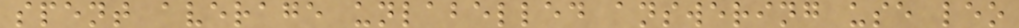spent average unlabelled answering use leo
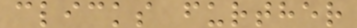clicks further
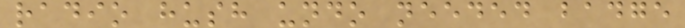radio hush undo needed badge
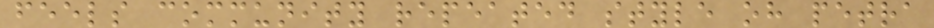feels community repeated style oh petra
